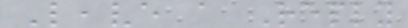Leave a Reply
